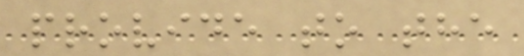provide to the
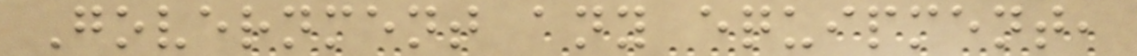Government any equipment,
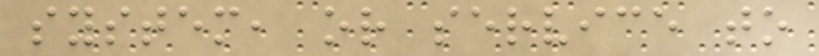system, or service to
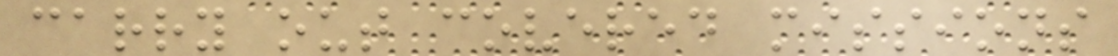carry out covered missions
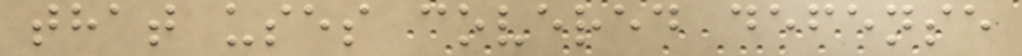that uses covered defense
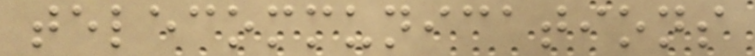telecommunications
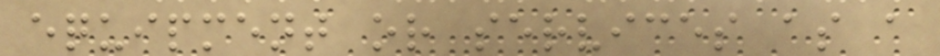equipment or services as a
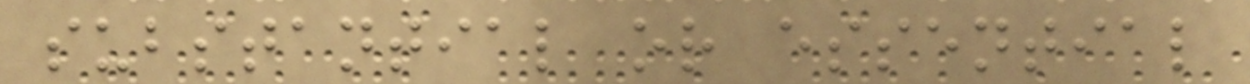substantial or essential
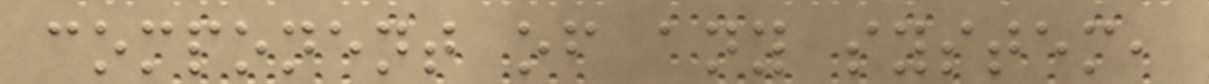component of any system,
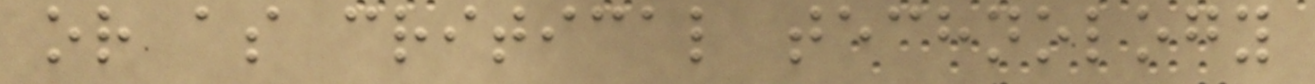or as critical technology
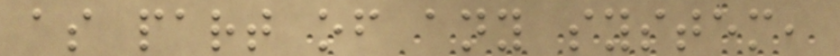as part of any system,
